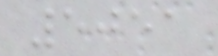5051
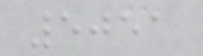5051
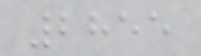2855
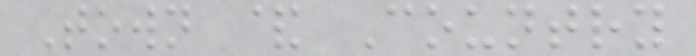Town & Country
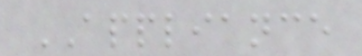APPLIANCE
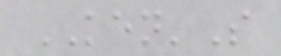KEN'S
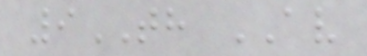9TH AV
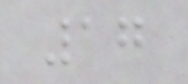17
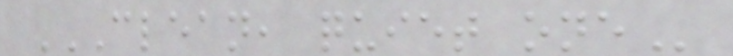CLEAN, QUIET ONE
